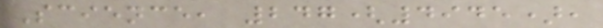Science, 247(4945),
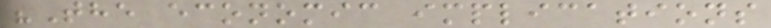"The economic implications
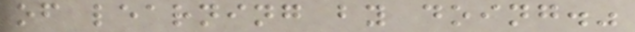of learning by doing."
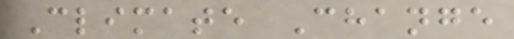Climate Change
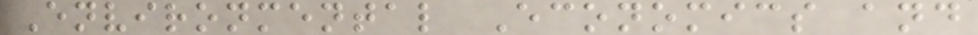Environmental Economics and
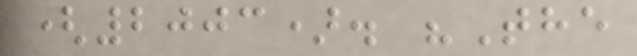(2003). "The
